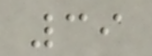39
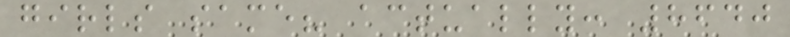girls same? actually: 8640
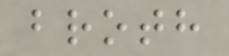broth
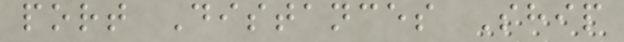port Distances Ship
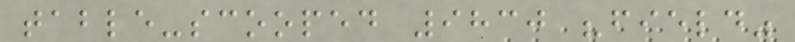table-scooped 9830 "field"
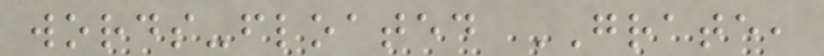words-floated GRATE,
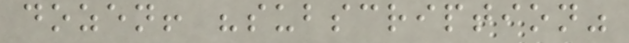dozen! "subscription"
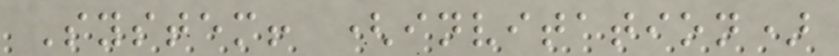System! (invitation)
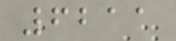6211
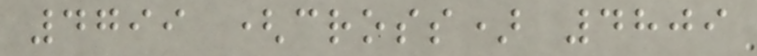4799 (cross) 4809
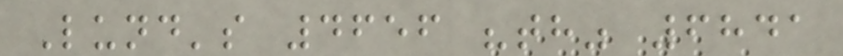Lund's 4656 "th" 6841
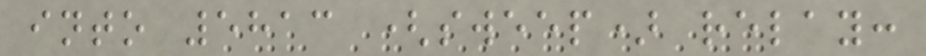into 5813 (sweep) relay:
